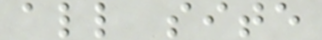all site
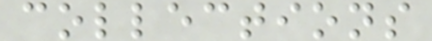collections
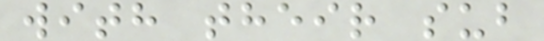with their sub
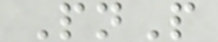PnP
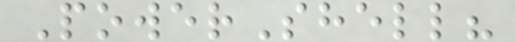PowerShell?
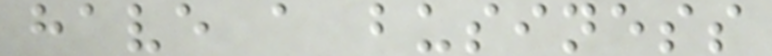have a business
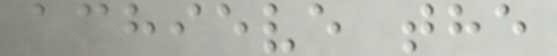achieve the
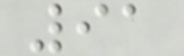91
